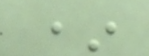*
